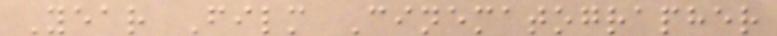Year Film Cinematographer
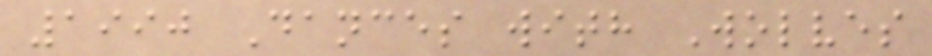1990 Dances with Wolves
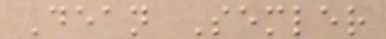Dean Semler
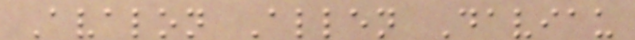Avalon Allen Daviau
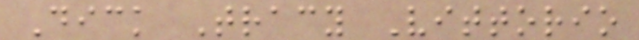Dick Tracy Vittorio
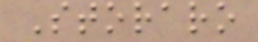Storaro
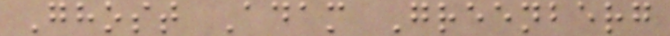Ghost Adam Greenberg
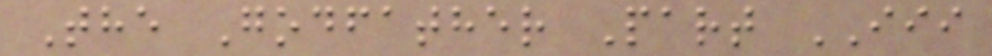The Godfather Part III
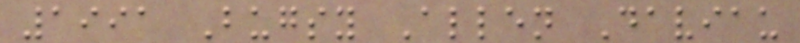1991 Bugsy Allen Daviau
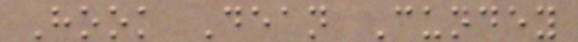Hook Dean Cundey
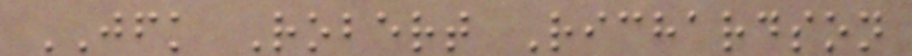JFK Robert Richardson
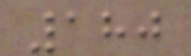180
